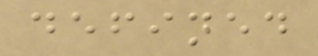defined
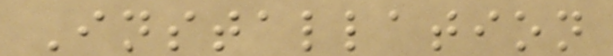Installation
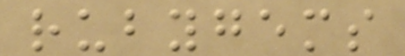rubygems
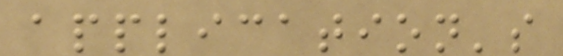application's
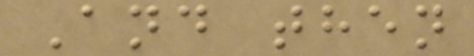And then
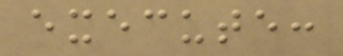execute:
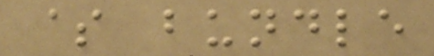$ bundle
